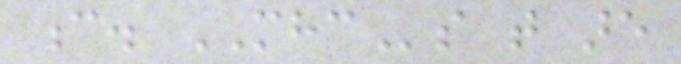c. MHCs that are
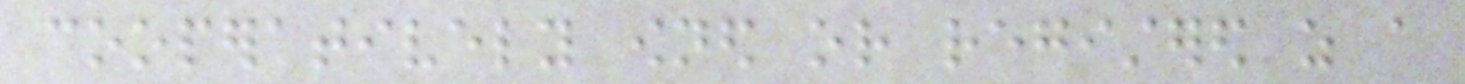cooperatively owned or registered as a
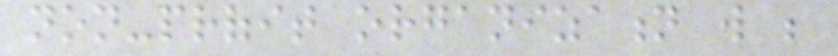non-profit organization will be
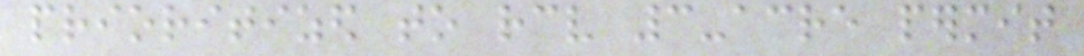prioritized to receive 3-acre permit
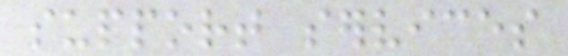support services
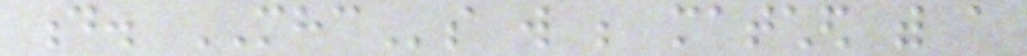d. MHCs will be matched with a
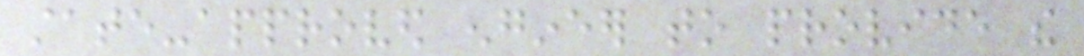state-approved engineer to provide the
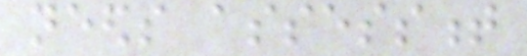needs assessment
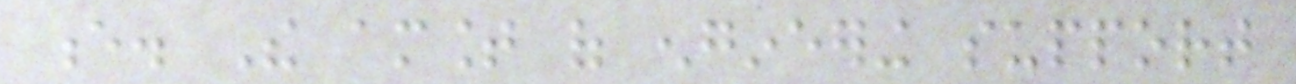e. The amount of engineering support
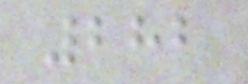282
